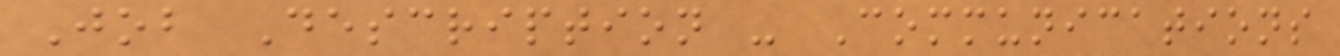Job Description - Communications
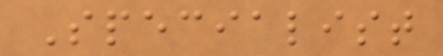Specialist
